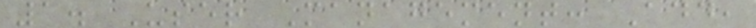1. User Management: Add,
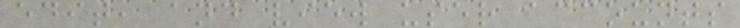edit, and view user accounts
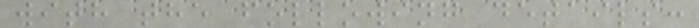with the following details:
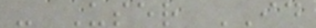- User ID
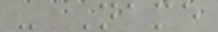- Name
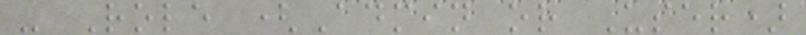- Role (Admin or User)
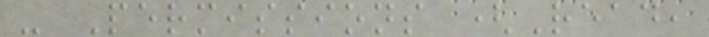- Permissions (Read,
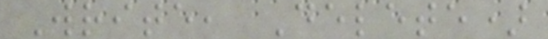Write, Delete)
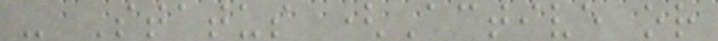- Status (Active or
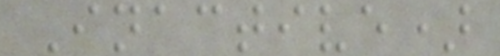Inactive)
